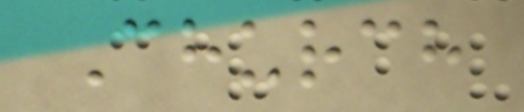Church
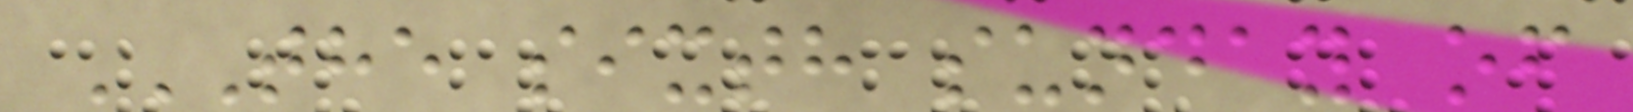THE SIXTH SUNDAY OF
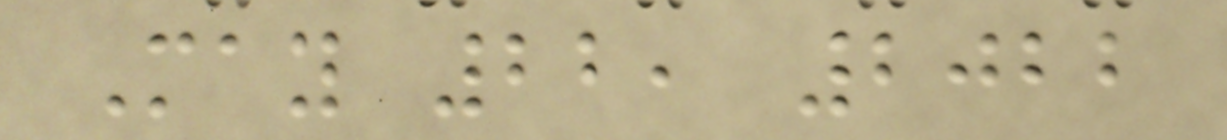May 22, 2022
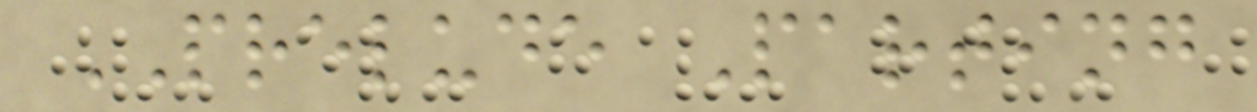PRELUDE Parting
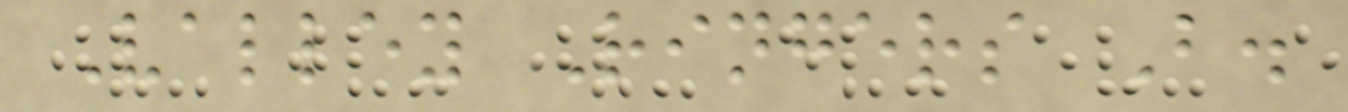Valley Ringers B.
